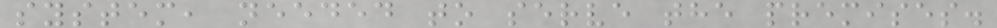system, needed to serve the premises.
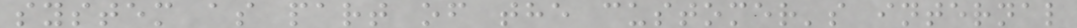system as part of the customer's internal
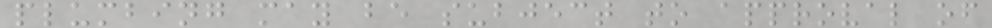plumbing may be subject to approval of
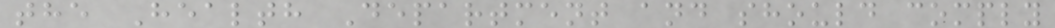the Health Department and should comply
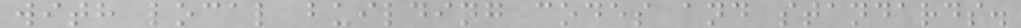with local building codes and standards.
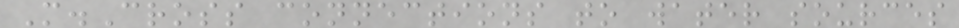M.Cross connections to water sources
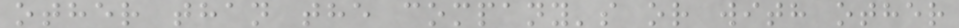other than the company's or with other
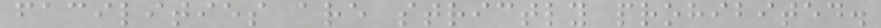facilities are strictly prohibited.
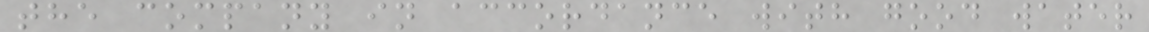the company in accordance with good water
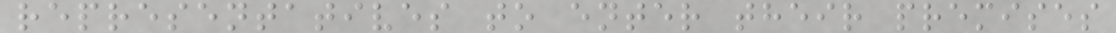representatives to enter their premises
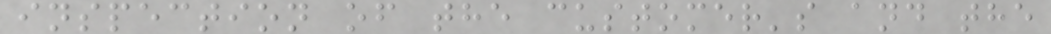inspection of the customer's and the
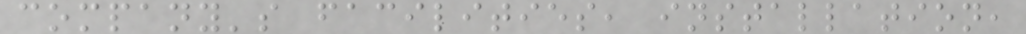company's facilities, installation,
